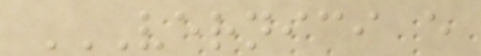VERNICI E
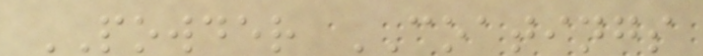POWDER COATINGS
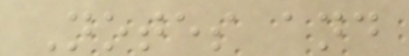Notes and
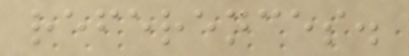references.
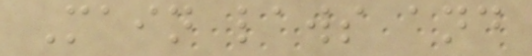Main laws and
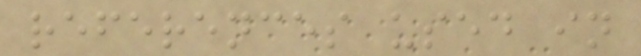references used in
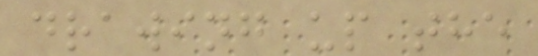drawing up the
